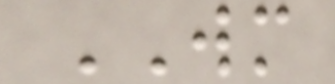WM
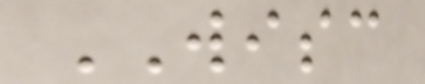WISC
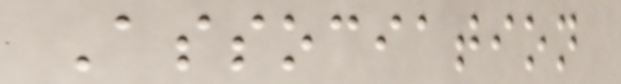Association
